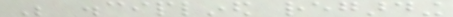Be disciplined regarding
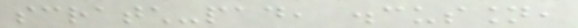scratch-pad, discussion,
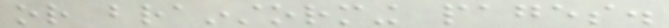or brainstorming pages.
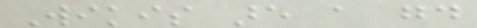Wikis are a good
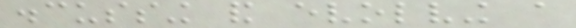discussing and evolving a
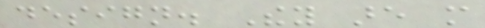design. They are more
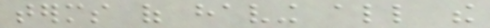terms of having all the
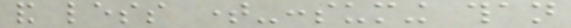and less time-consuming than
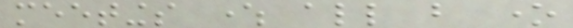meetings where all but one
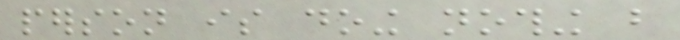person is doing nothing but
